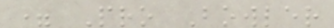= Pro Bowler
